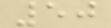50
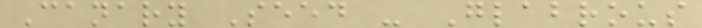Canary Seed - Glabrous
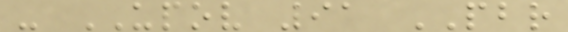- UPOV 91 PBR
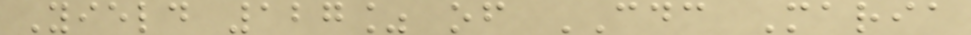Yield 127% of CDC Maria
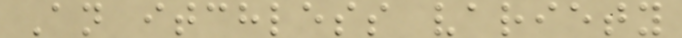An itchless variety
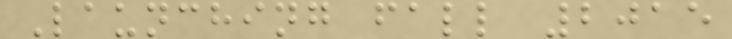Launching fall 2015
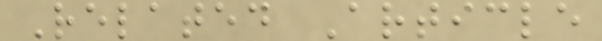Related Article
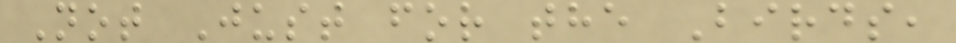Not Just for the Birds,
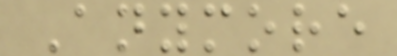Anymore
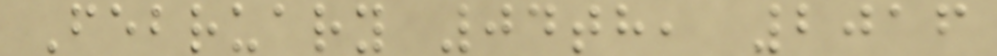February 04th, 2016
